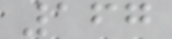167
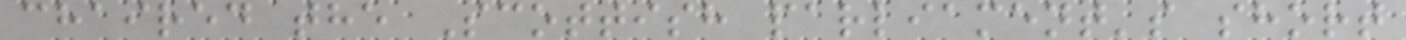chaired the Scottish parliament's short
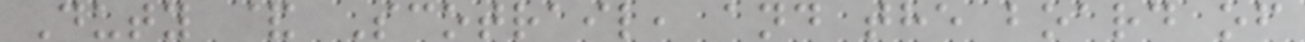Duty & Scotrail, and the board of
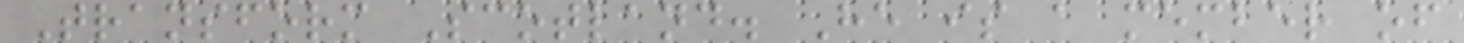Transform Scotland. He is a member of
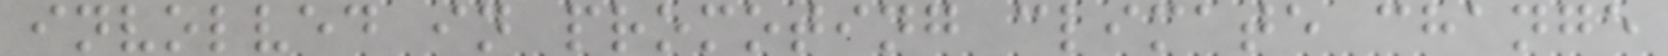involved in promoting climate change
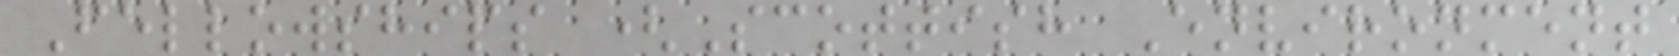Fellowships (Scottish Environment
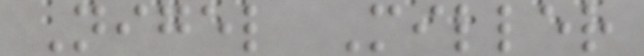Nigel Miller
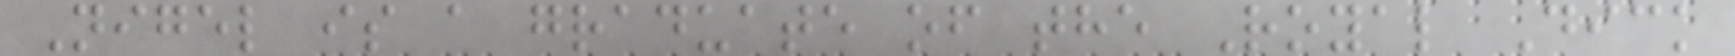Nigel is a graduate of the Royal Dick
